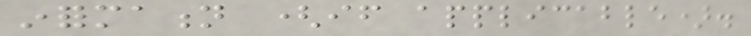information (if applicable).
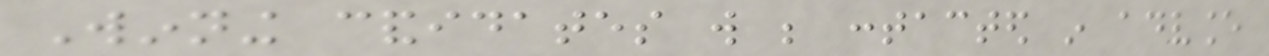Winning candidates will be contacted in advance
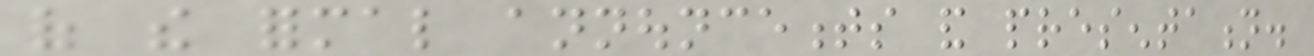of the formal announcements and presentation.
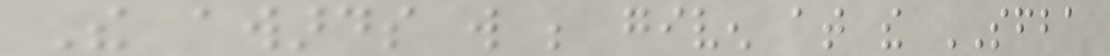The awards will be given at the SFBA
